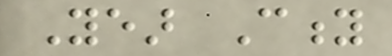Year City
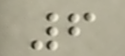6
